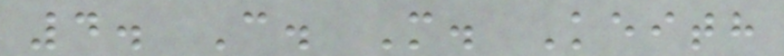4. C. M. Keith
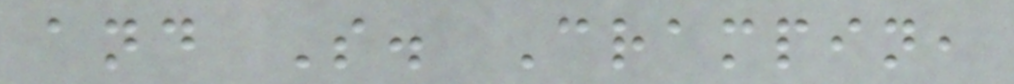and S. Crampin,
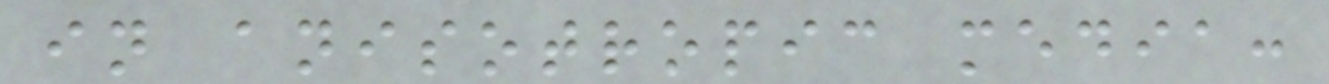in anisotropic media:
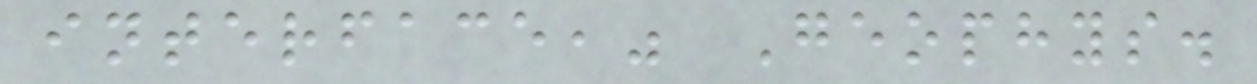interface," Geophys.
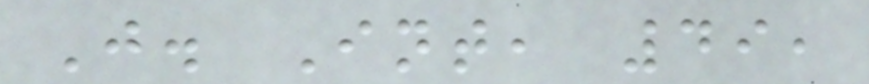J. Int, 49,
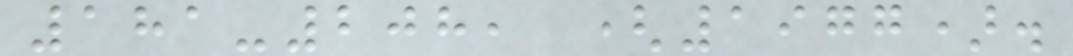181-208, (1977).
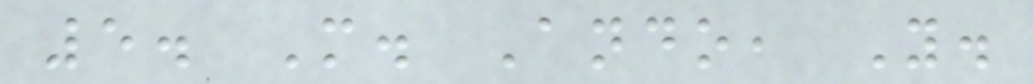5. M. Ando, Y.
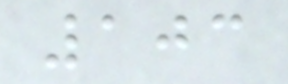103
